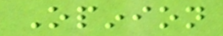Opinion
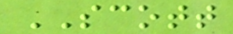SCOTT
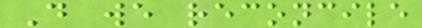Do we reconcile
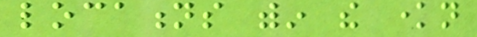locations within the known
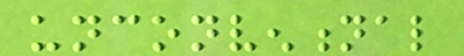unconventional
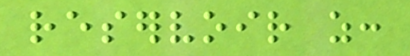reservoir as:
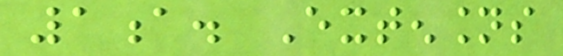1a. Extensions
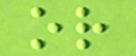or
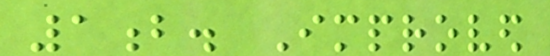1b. Improved
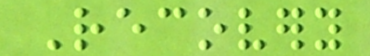Recovery
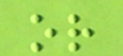or
